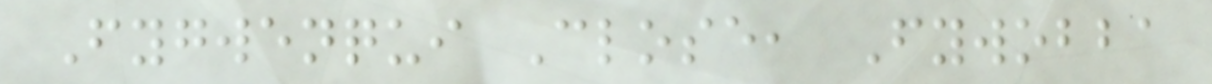Fygwenqui Close, Fywobba
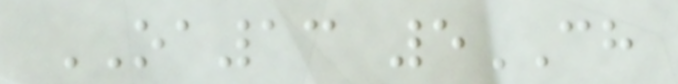OA13 5CH
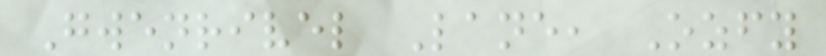Gwenrivel Lane, Ozfy
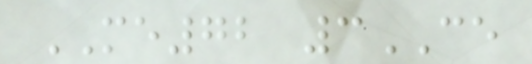ME72 3CE
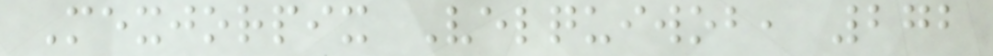Mexjorpix Velquiwob, 272
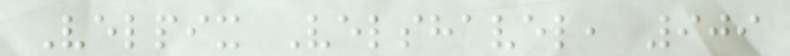Velpix Velshavel, 909
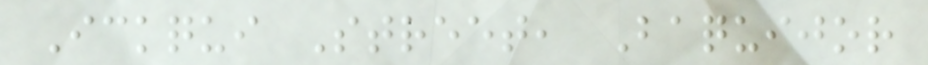Ickqui Street, Baquijor
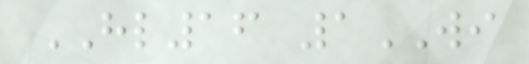HL16 1WI
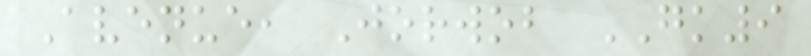Avenue, Jorwob GK9
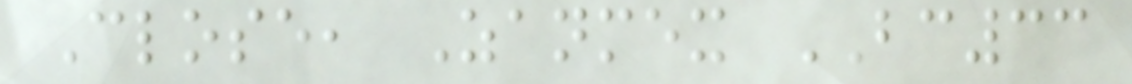Close, Zanmex BC33
